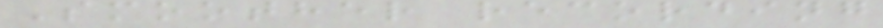Smoother recording
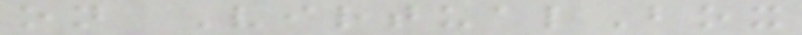on VirtualBox
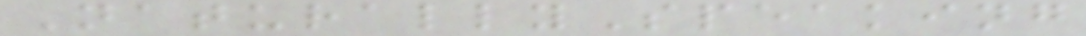NaturallySpeaking
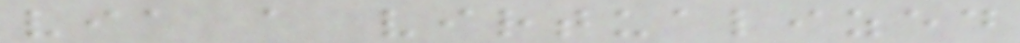via a virtualized
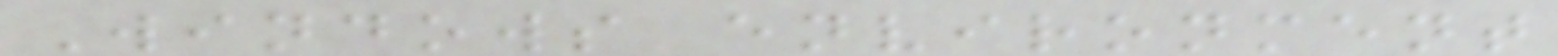Windows environment
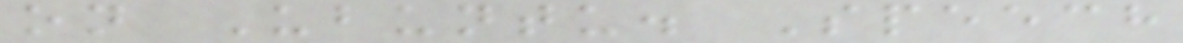on Ubuntu. Speech
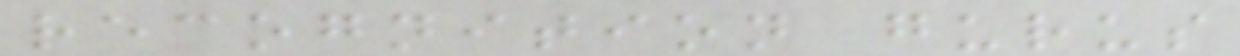recognition gurus
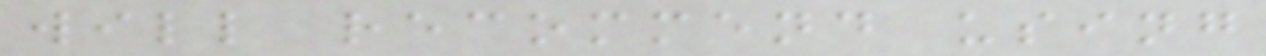will recommend using
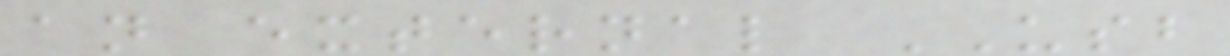an external USB
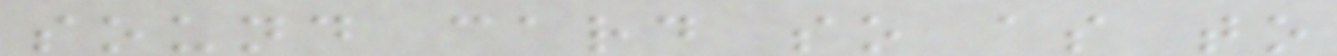sound card so as to
